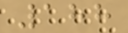188
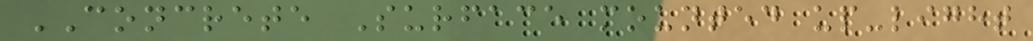CONCRETE Surface mounted up-light
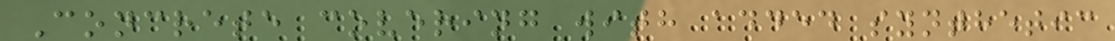Concrete covering with added synthetic
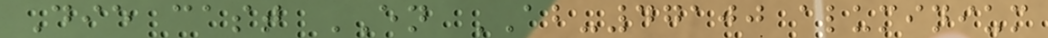Die cast EN AB-47100 aluminium
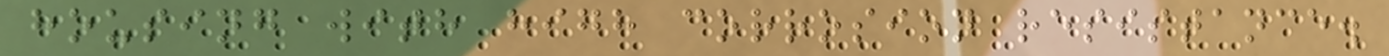housing with high corrosion resistance.
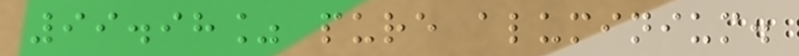99.98% pure aluminium.
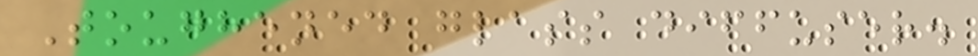Toughened glass diffuser.
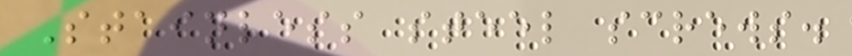Stainless steel screws.
